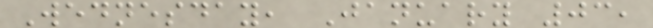Wednesday, January 03,
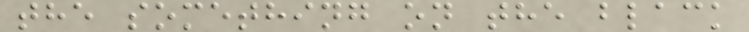the something on the black
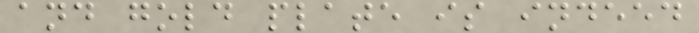and gold plate is indeed
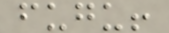fugu!
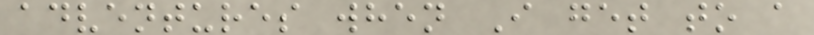adventures when I get to a
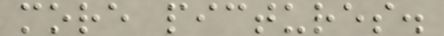more pictures.
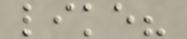like?
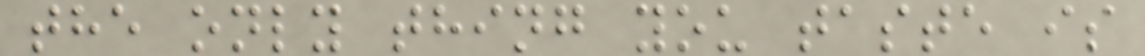the only thing you taste is
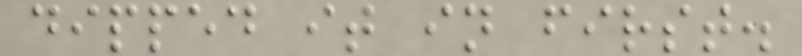dipped it in first.
